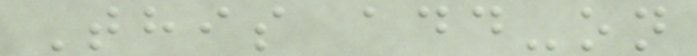This add-on
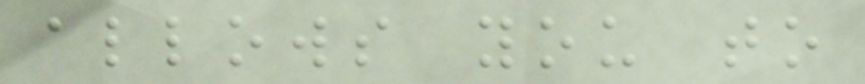allows you to
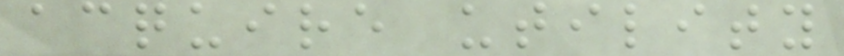acquire utility
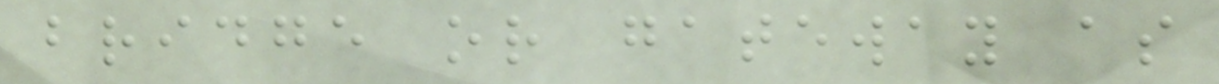bridge or gateway as
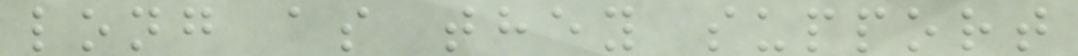long as they support
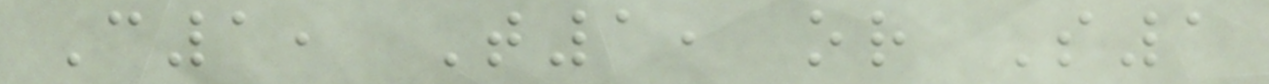C1, T1, or S1
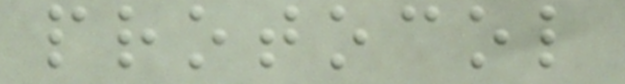protocol
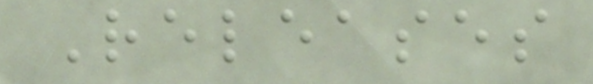Releases
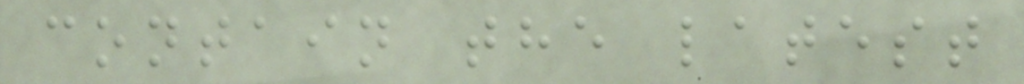contain the latest
